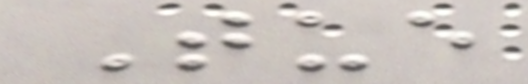Tue
